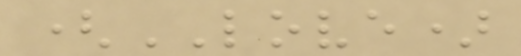(LOVE)
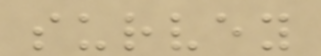survey
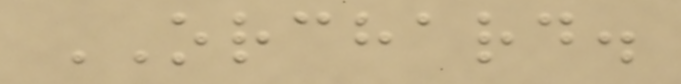ORCHARD.
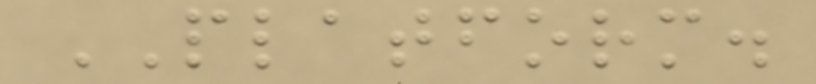PLATFORM.
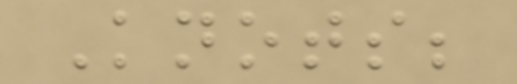Knots;
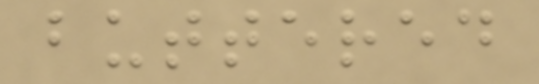buttered
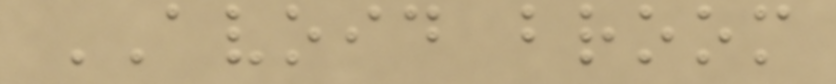AVOID broom
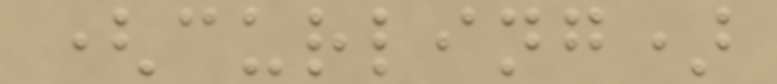(curling)
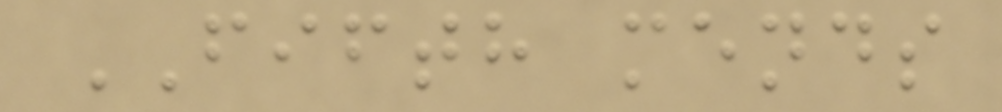FIFTH mends
